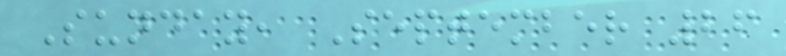Sunday, September 26
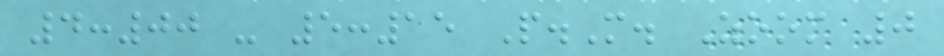4:00 - 5:15 P.M. Zoom 0
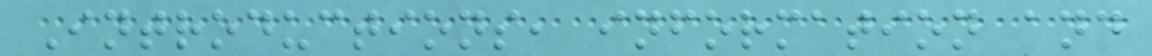Introductions, information and
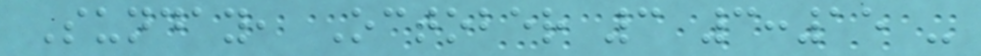Sunday, October 3 3:15 -
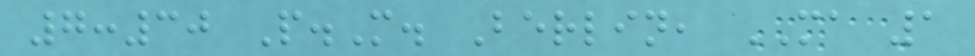7:30 P.M. Berlin, MA 1
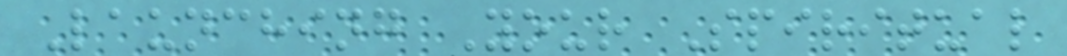Launching Your Spiritual
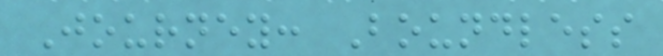Journey: Boundless
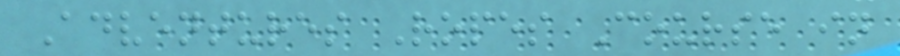Adventures Ropes Course in
